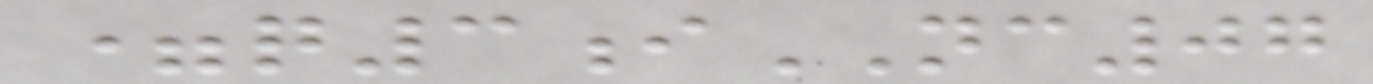=q3iNC07
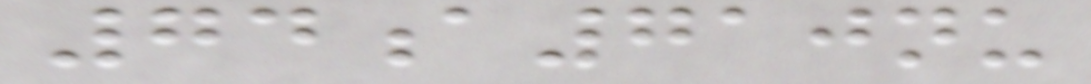74a710nu
